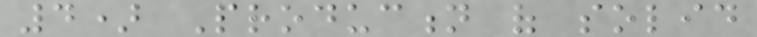4) Production of solid
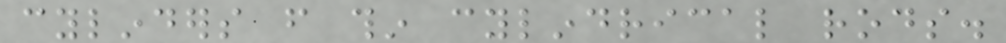cylinders from thin cylindrical rods.
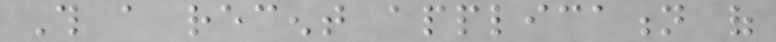This a recent application of
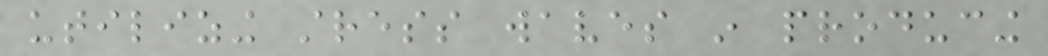utilizing stress waves in producing
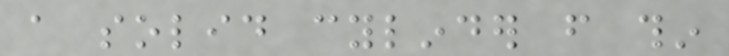a solid cylinder from thin
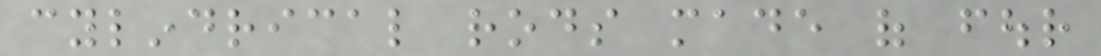cylindrical rods made of four
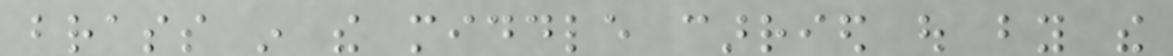brass in the middle carried out by the
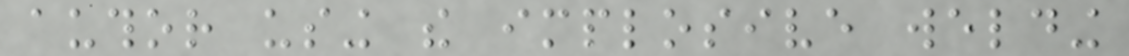author using the implosive welding
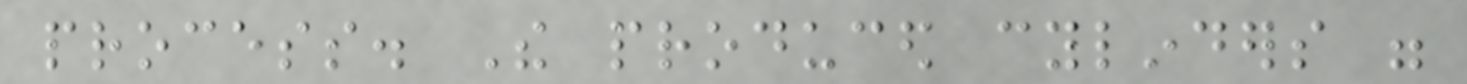process. The produced cylinders were
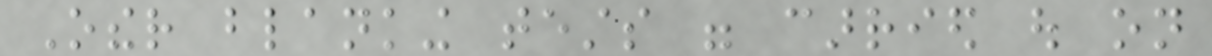Other blanking tests were carried out on
